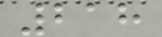218
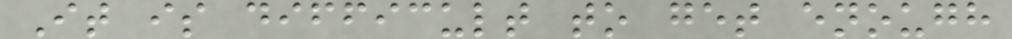It is difficult to get enough
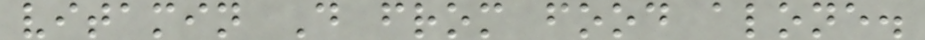vitamin D from food alone.
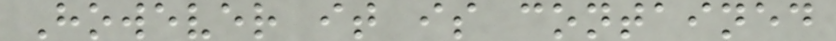However it is contained
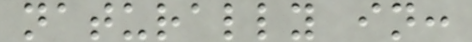naturally in:
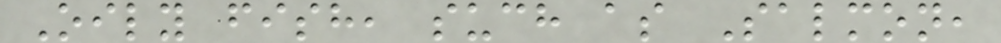Oily fish, such as Salmon,
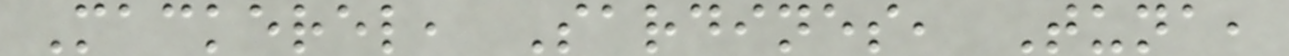Mackerel, Sardines, Tuna,
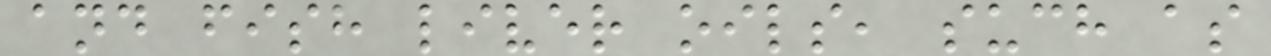and fish liver oils, such as
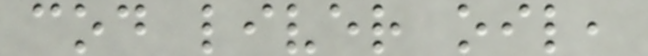cod liver oil,
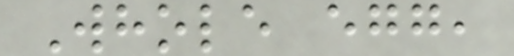Whole egg,
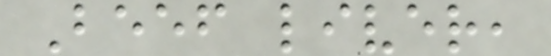Beef liver,
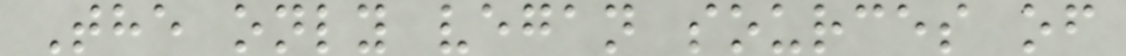The only vegan sources of
